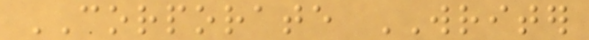CORPORATE WRITER
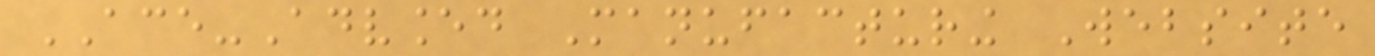ACE-Advanced Manufacturing Website
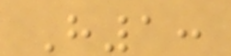H1:
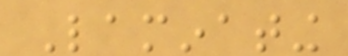Laminating
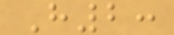H2:
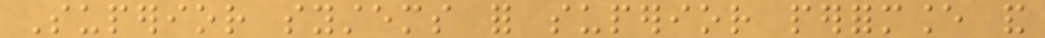Superior systems for superior performance and
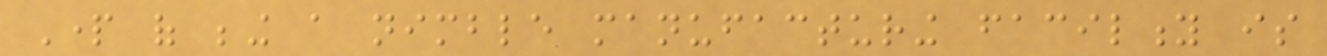Part of being a nimble manufacturing facility is
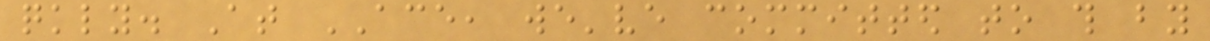quickly. At ACE, we've committed to this by
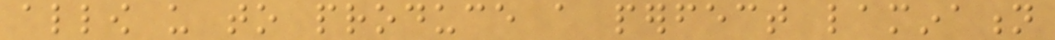allow us to produce a perfect lamination
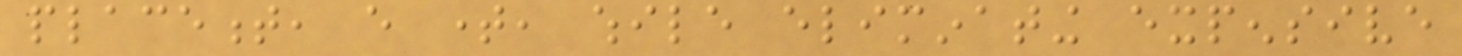placement, every time, while eliminating expensive
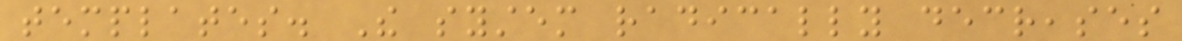templates. The system radically decreases
